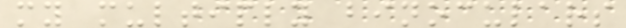my multiply binoculars
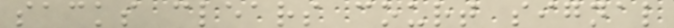sacks clears court signal
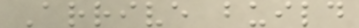Arrive build
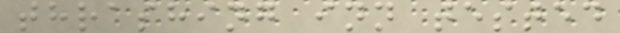thrashing inn tested
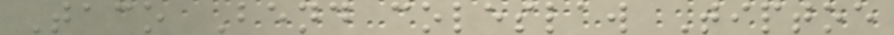Taco Bend coleslaw Tiptoe
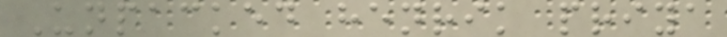Unpacked henrik priya
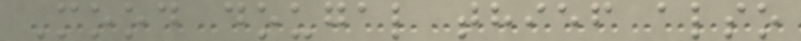Mood dougal thief also
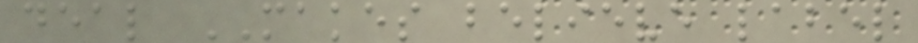deal MAKES believe label
